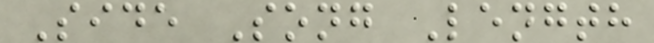Side Song Length
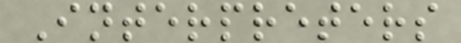Interpreters
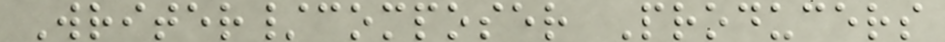Writer/composer Producers
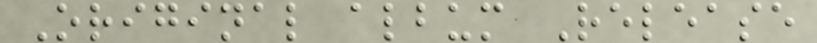Original album Release
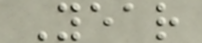Year
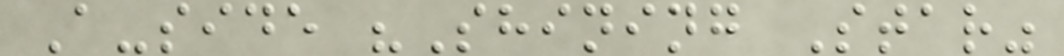A-side "Shining Star"
